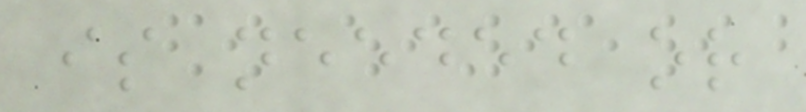is needed or
